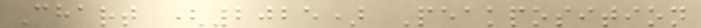Chart (2025) Peakposition
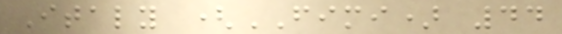Italy (FIMI) 44
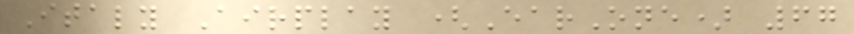Italy Airplay (EarOne) 67
